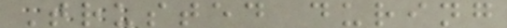Trusted during
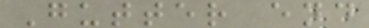Gutter end
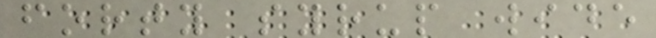forty syrup wide
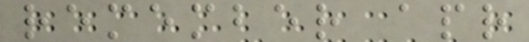remember apr
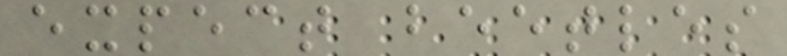expect beetles
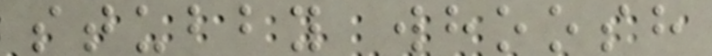stubby whoosh
